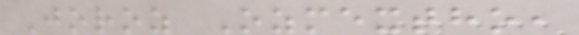Joroz Ozmextho,
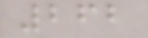262
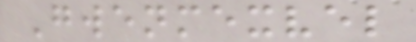Gwenmexvel
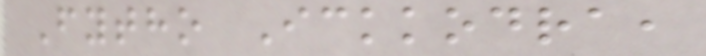Fytho Ickkodra,
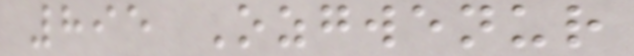895 Ozgwenur
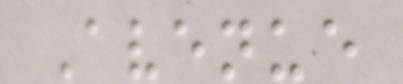Avenue
